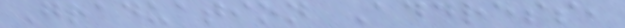Graduation Address,
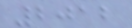2012
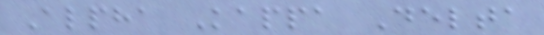Alpha Kappa Delta
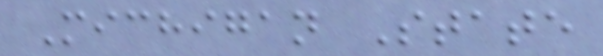Michigan State
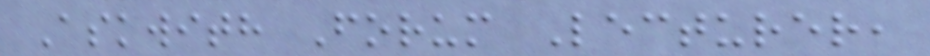Askwith Forum Lecturer,
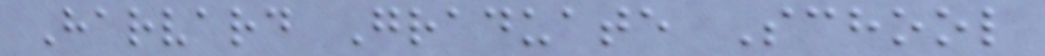Harvard Graduate School
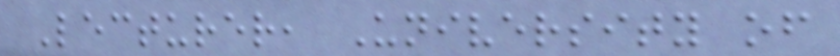Lecturer, University of
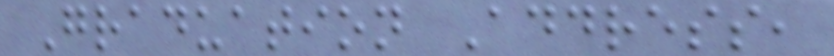Graduation Address,
